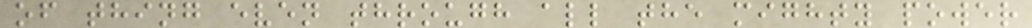of thing even through all the mighty power
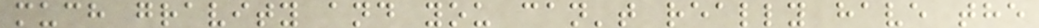much gravity and you can't really have the
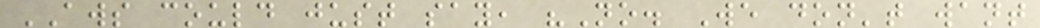AWS could just say, "No. We don't want
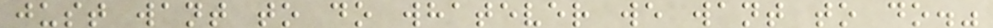just want to do whatever we want to do."
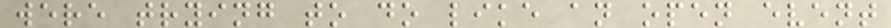were trying to do like an open event
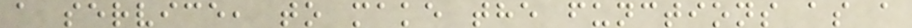a service, to make the functions as a
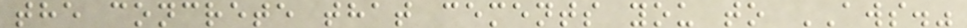the concrete that cements you to AWS."
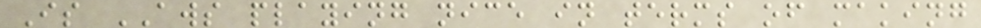Is AWS playing nice in terms of making
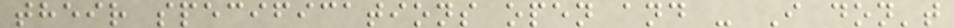their specifications open and - I don't
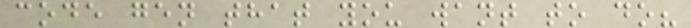code gen that you want to do?
